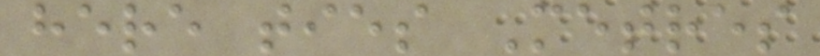here ties Metres
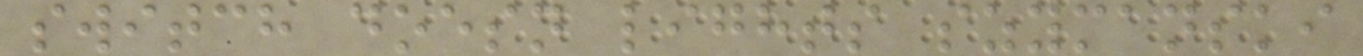switch doesn lights szymanski
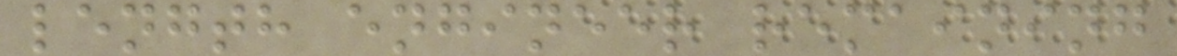length engineer remaining
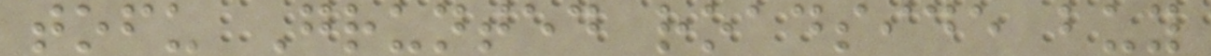tofu Grunted roadside buy
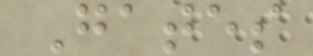Gates
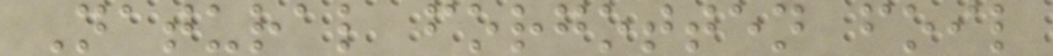Natural forgotten foil
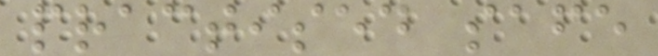practised safe
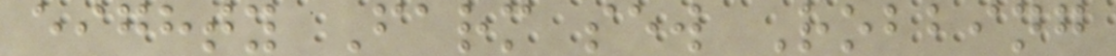eighty Farm sew Robbing
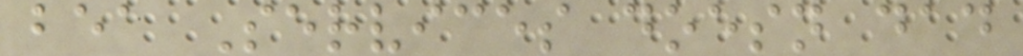bea Services doesn dad
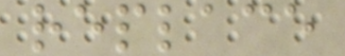replace
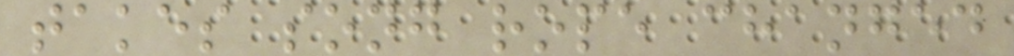takes song rope changed
